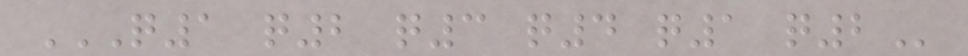Q1 Q2 Q3 Q4 Q1 Q2
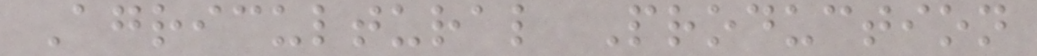Agricultural Production
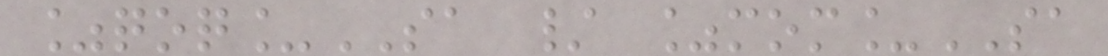%qoq_SA / %mom_SA
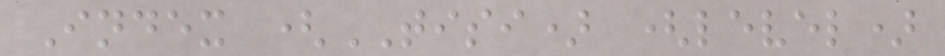Index (TISI) (level)
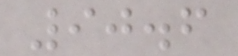90.6
